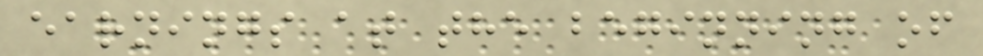earnings at the beginning of
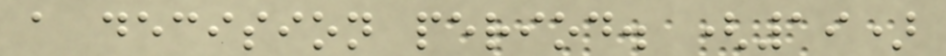a decision period. (19)
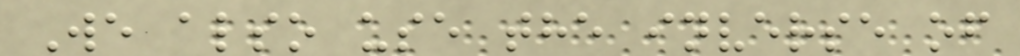We also use the inverse of
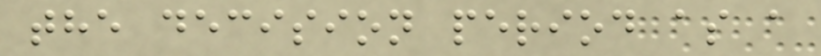the decision period as a
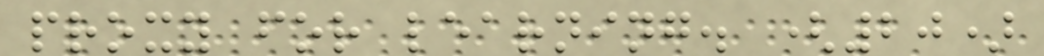proxy for learning. (20)
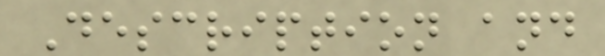Description and
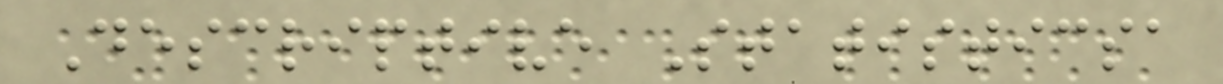Descriptive Statisticsa
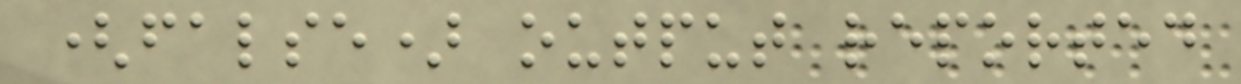(false) output reported
